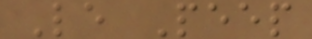Le Peep
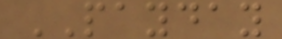PAYDAY
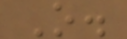O.
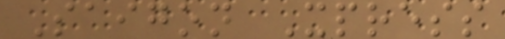Saigon Xpress
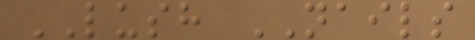LUSH NAILS
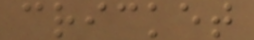cricket
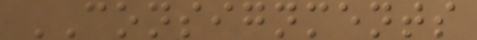CONSIGNMENTS
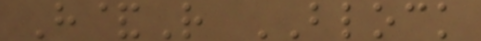H&R BLOCK
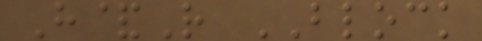H&R BLOCK
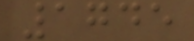1745
